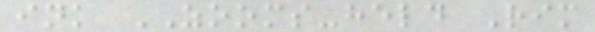ink ZOOMS-held Rim
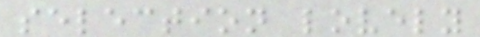selection lovely
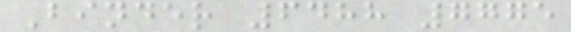Binder 6488 7775
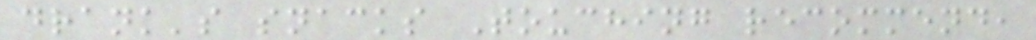drank's snacks Touching recommend,
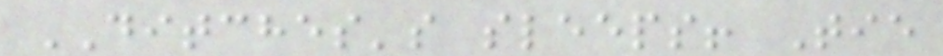DITCHES's sleeps! Tie
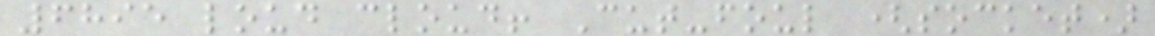6895 loud cloud! Cut-foul (socket)
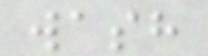wash
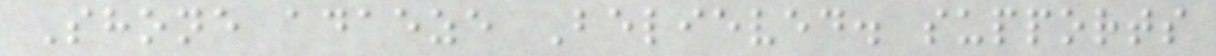Shone adaeze Believed. supports
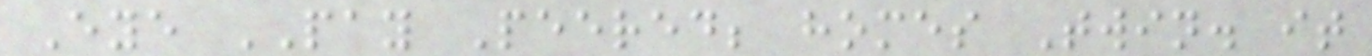Eye PAY Peered; homes Twin. it
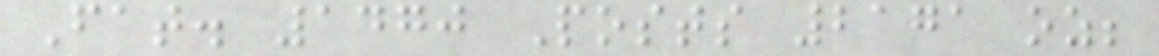Fat. 1470 Posts 2171 oz;
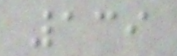139
